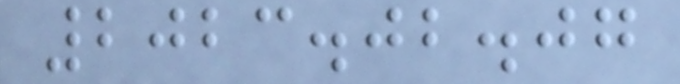2023.02.07
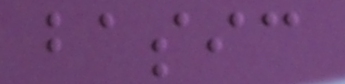basic
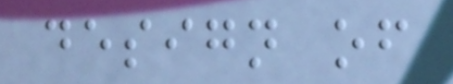design of
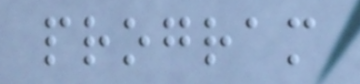program
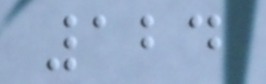124
